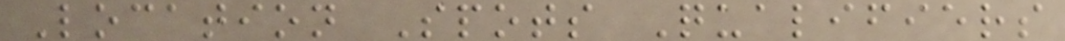Location Spots Qualifiers
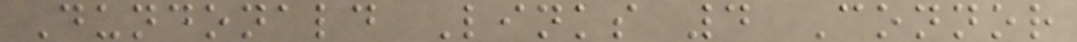Dundonald Links 4 Connor
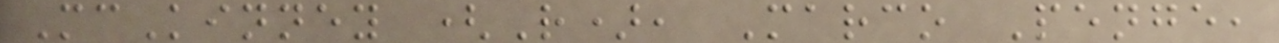McKinney (R), Marco Penge,
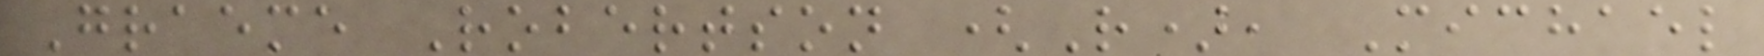Graeme Robertson (R), Michael
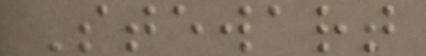Stewart
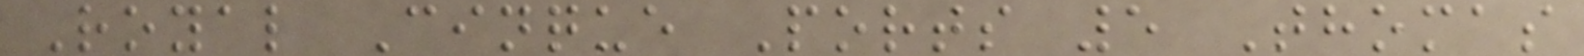Royal Cinque Ports 5 Thomas
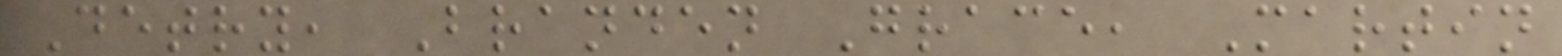Detry, Branden Grace, Martin
